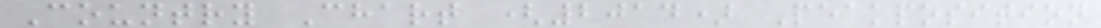Country Chart (2014) Peakposition
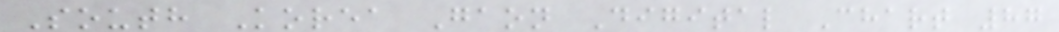South Korea Gaon Digital Chart 87
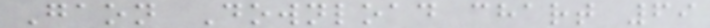Gaon Download chart 69
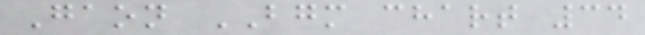Gaon BGM chart 34
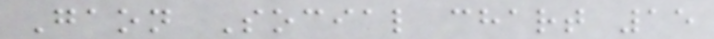Gaon Social chart 15
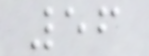56
